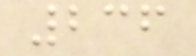236
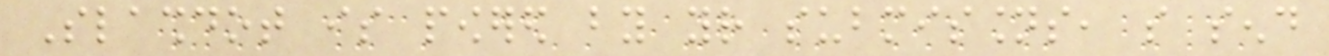Slashdot is powered by your submissions, so send
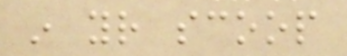in your scoop
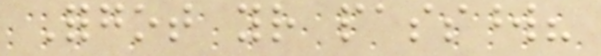Forgot your password?
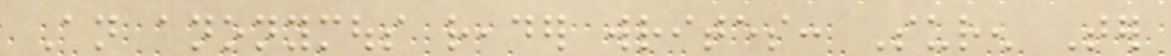An anonymous reader writes: Suren Ter
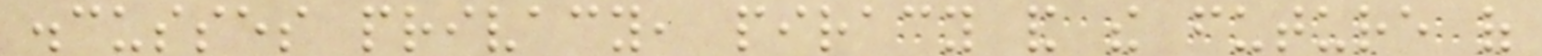discusses privacy, piracy and the future of
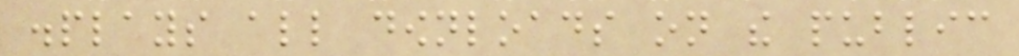displays all downloads on the public
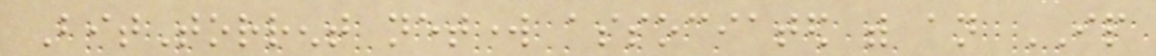BitTorrent network associated with an IP
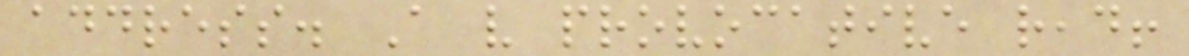address. A very provocative read!
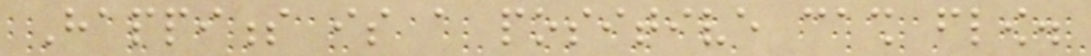Happiness is a positive cash flow.
